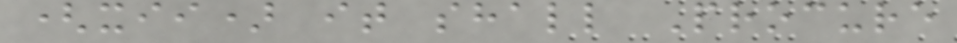(xii) it shall Procure
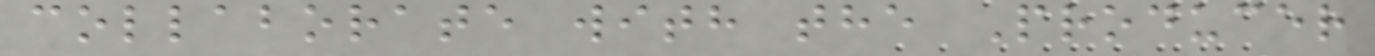collaborate with the Producer
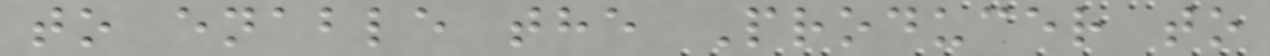to enable the Producer to
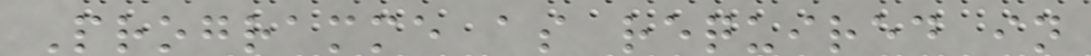Programme as required in
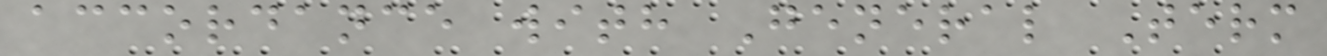accordance with General Term
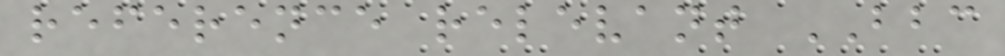reference relevant BBC
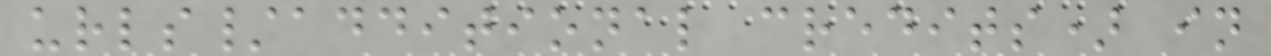urls/additional credits) in
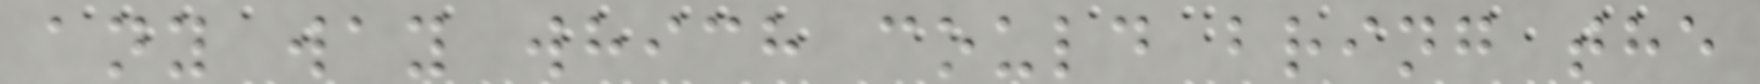any way which could bring the
